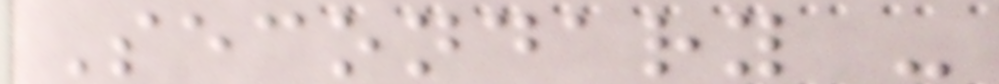Secondary -
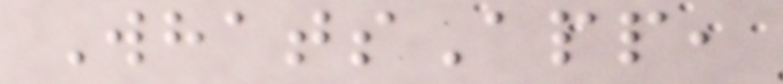WhatsApp,
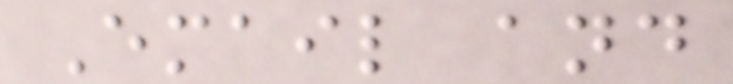Email and
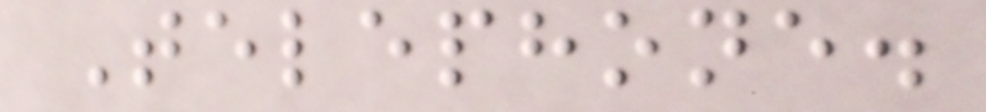Telephone.
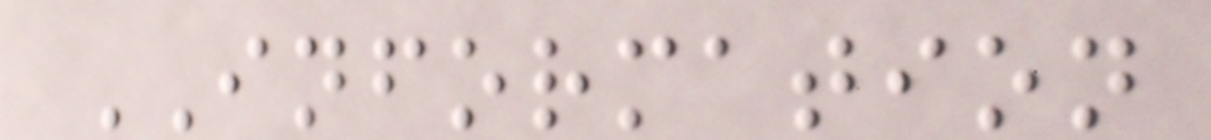INFORMATION
